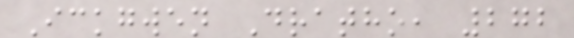Ickgwen Dratho, 272
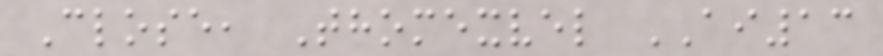Close, Thomexvel AI13
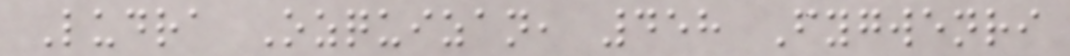Ludra Ozquizan, 458 Fygwenri
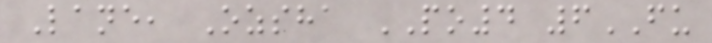Lane, Ozsha PO4 6FU
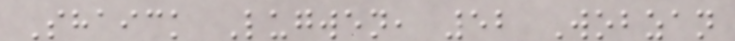Shaick Lugwen, 52 Wobzan
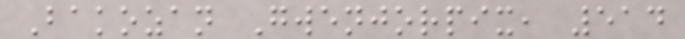Bakozan Gwenjorpix, 514
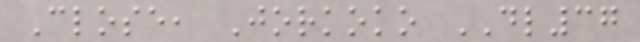Close, Jorkoko DL37
